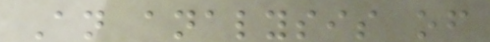An analysis of
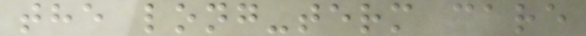the long-term care
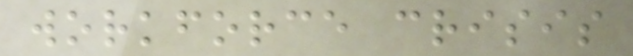workforce crisis
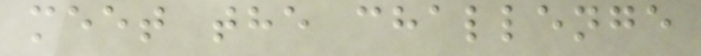meet the challenge
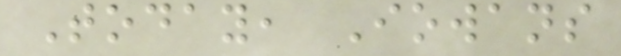Today, Iowans
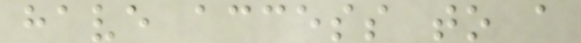have access to a
